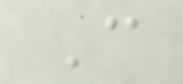C
